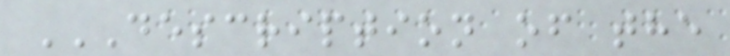DESCRIPTION OF THE
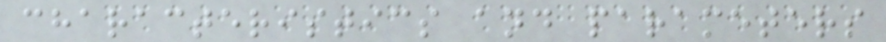characteristics and parameters
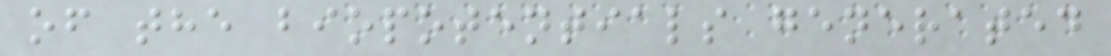of the biopotentials generated
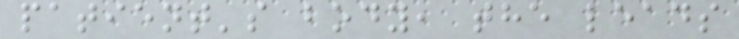patient's body, the leads
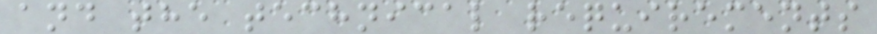and the technical requirements
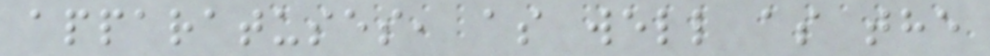apparatuses, as well as the
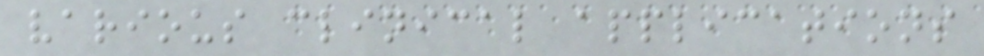various clinical applications
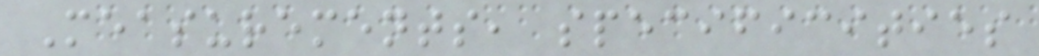Measurements, specificities
